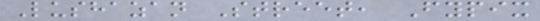Lushazan Street, Fypix
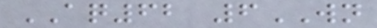AQ62 6WN
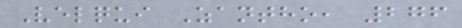Velqui Zantho, 276
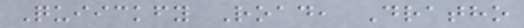Quiickfy Road, Dratho
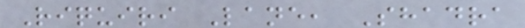Riquiri Lane, Shadra
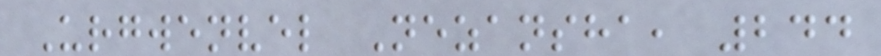Urgwenvel Nezansha, 244
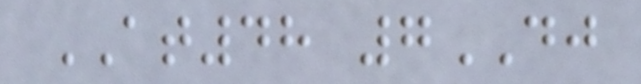AT48 7DJ
